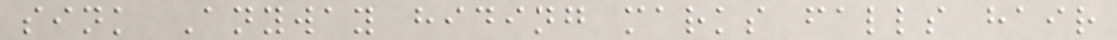sink Anyway hiding marks falls hair
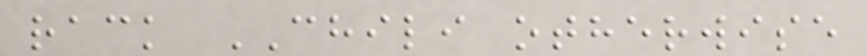rack CHILI otherwise
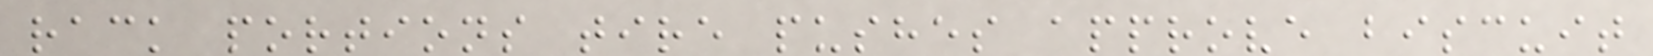rack portions tire pushes approve biscuit
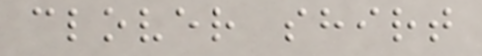clover shirt
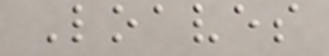Loaves
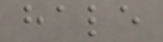hale
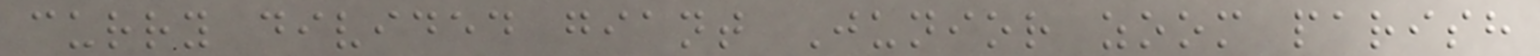curry divided giant Junior zoom parish
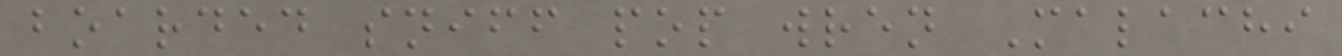boarded sniff pop wren Malachi
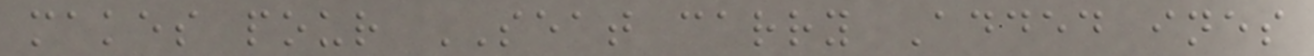makes pour SEAT carry Added ines
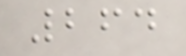264
